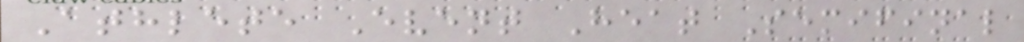Athlete Event Heat Semifinal
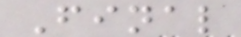Final
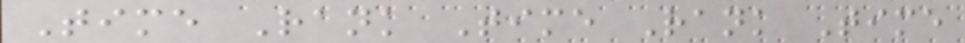Time Rank Time Rank Time
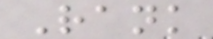Rank
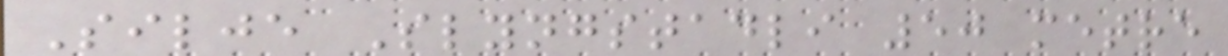Silje Slyngstadli 50 metre
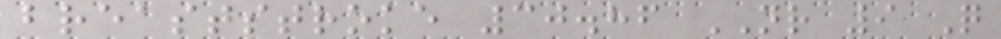breaststroke 30.86 NR 9 Q
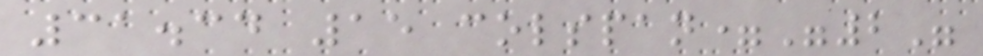31.34 15 colspan="2"
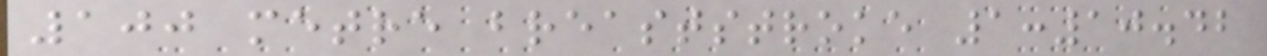100 metre breaststroke 1:10.42
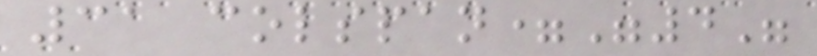31 colspan="4"
